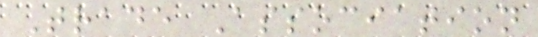Trade Association
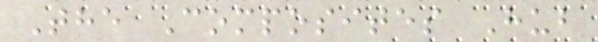The Composites Hub
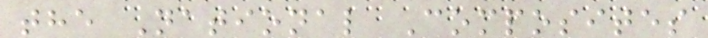the National Composites
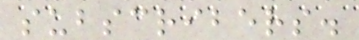subscribers.
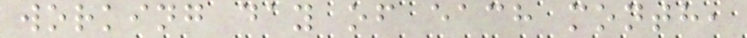working day of each month,
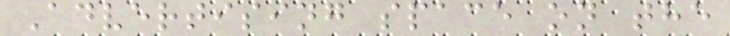Advertising space on the
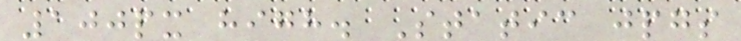100px high. Static jpgs
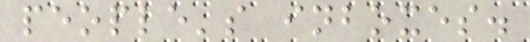people's inboxes.
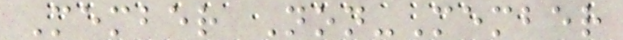Member Non-Member
